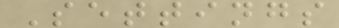Settings
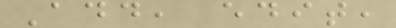Add, edit,
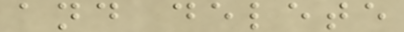and delete
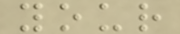your
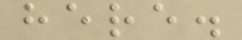here.
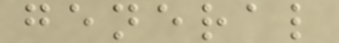general
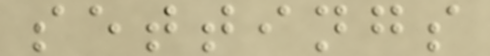settings
